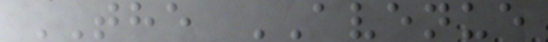THE AVENUE
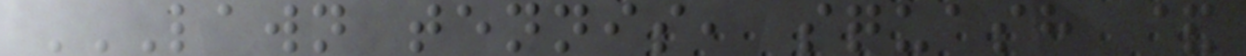LAWN TENNIS, SQUASH &
